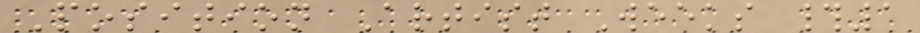Position Artist Weeks #1
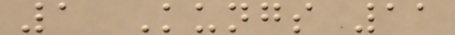1 Kungs 11
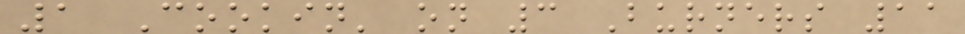1 Cookin' on 3 Burners 11
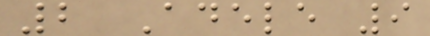2 Adele 9
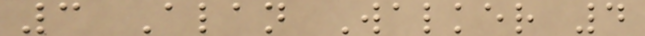3 Alan Walker 4
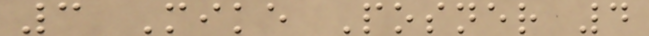3 Mike Posner 4
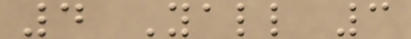4 Yall 3
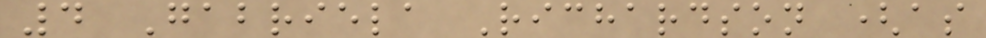4 Gabriela Richardson (as
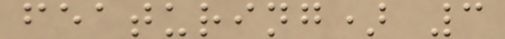featuring) 3
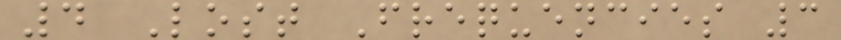4 Lost Frequencies 3
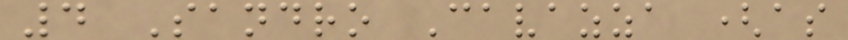4 Sandro Cavazza (as
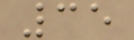35
